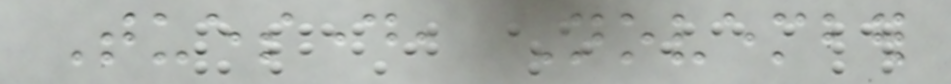Tuesday, November
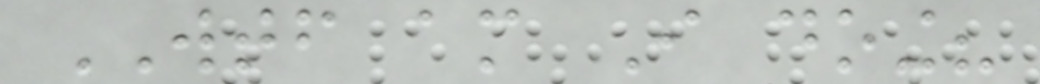WTF am I doing?
